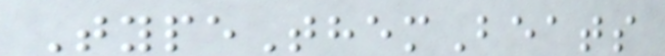TypeThemBeats
